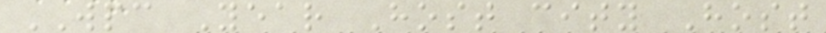WPC Year Host city Host
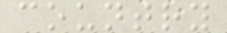country
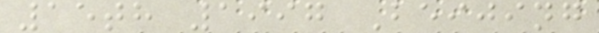15th 1997 Beijing
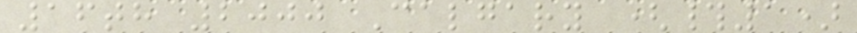16th 2000 Calgary (#1)
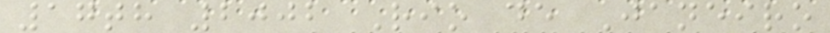17th 2002 Rio de Janeiro
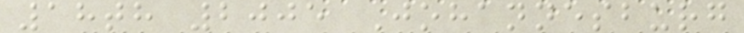18th 2005 Johannesburg
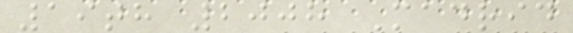19th 2008 Madrid
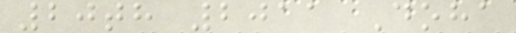20th 2011 Doha
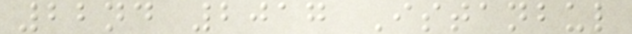22nd 2017 Istanbul
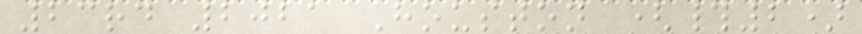23rd 2021 Houston (#2)
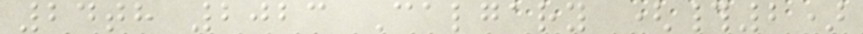24th 2023 Calgary (#2)
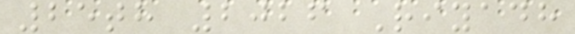25th 2026 Riyadh
